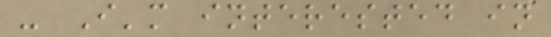- I'm interested in
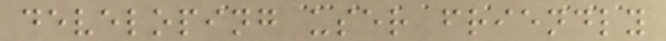developing user friendly
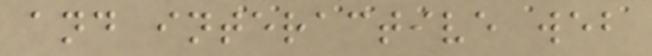and interactive web
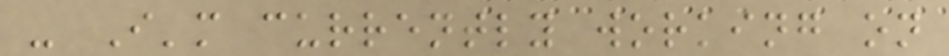- I'm currently working on
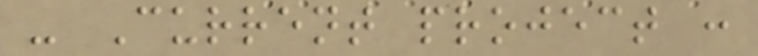- Current project :
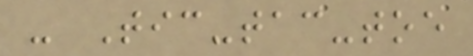- Tic-tac-toe
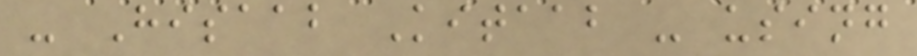- Hisaab Kitaab - using
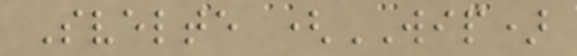Svelte (WIP)
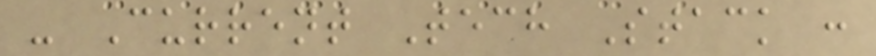- Current Tech Stack :
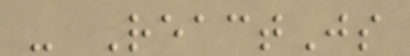- ReactJs
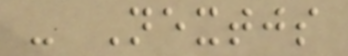- Nextjs
